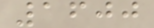1600
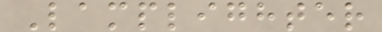Lamplighter
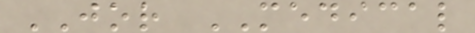JOR MEDICAL
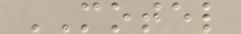MOTEL
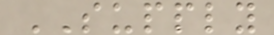SUPPLY
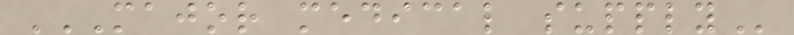MAJOR MEDICAL SUPPLY
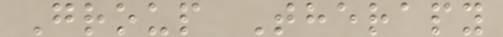Group Therapy
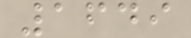1649
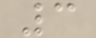3
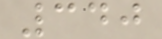340
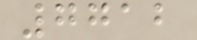7712
